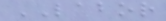LABOR
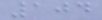104
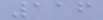116
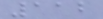112
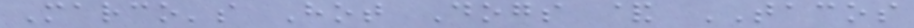Marco's Hot Dogs & TACOS
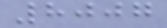8007
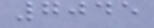7045
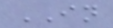IN
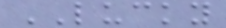LUCKY
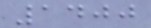1400
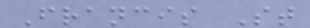Francis St
